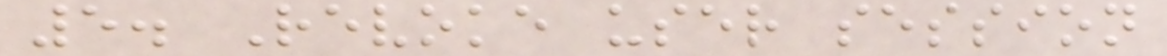5. Revoke user session
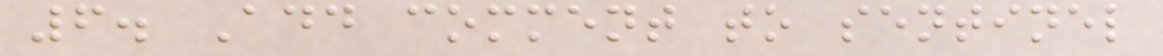6. Add comment to sentinel
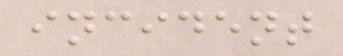incident
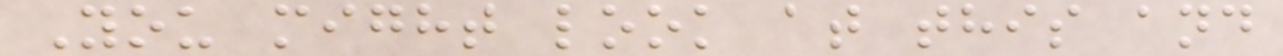You might look at this and
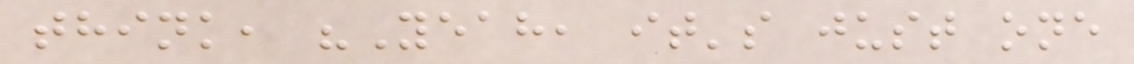think, "Yeah, it's just one
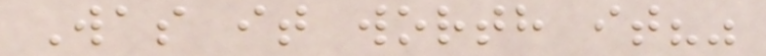Was it worth it?"
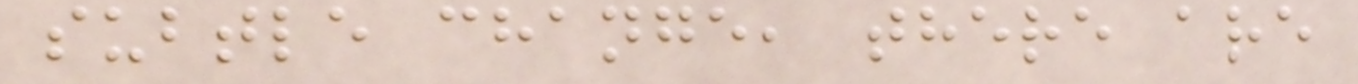subtle change, there are
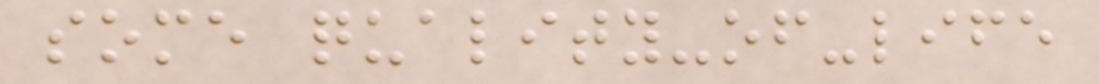some quality-of-life
